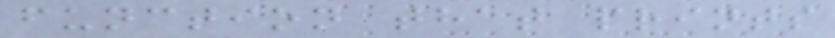function that prints
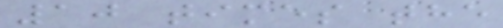10 times the
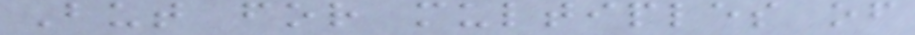But for multiples of
